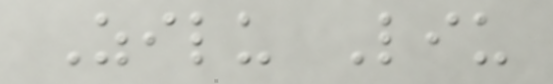Zilu Liu
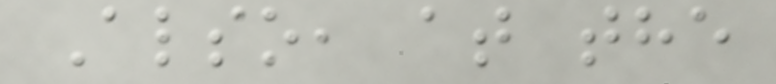Also, at the
